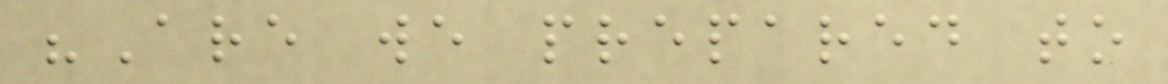"Are we prepared to
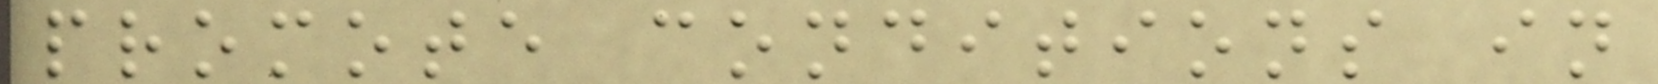promote conditions in
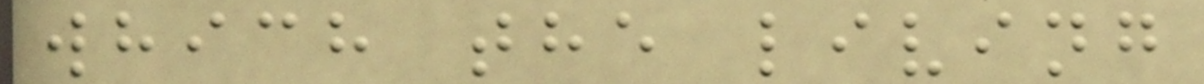which the living
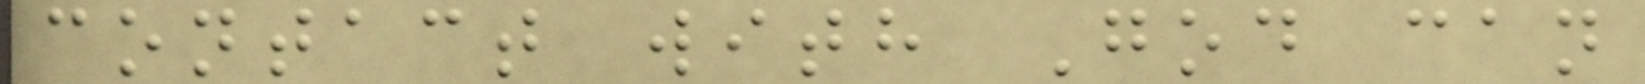contact with God can
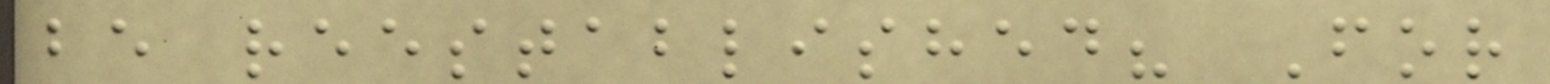be reestablished? For
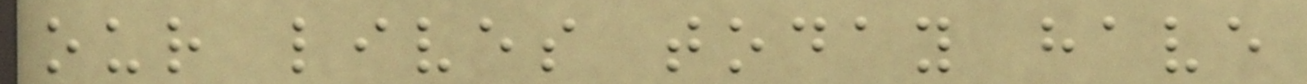our lives today have
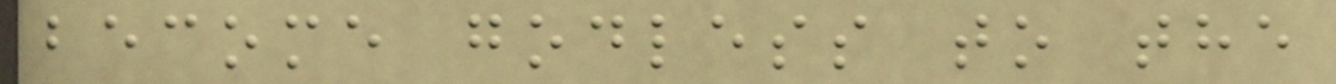become godless to the
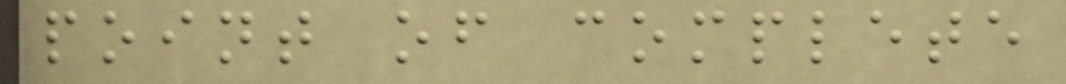point of complete
